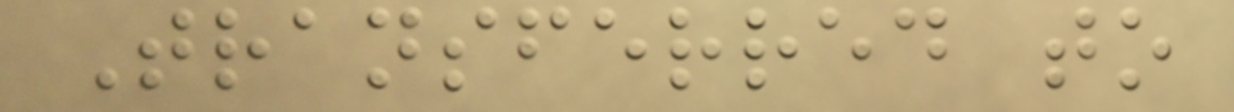Transferred to
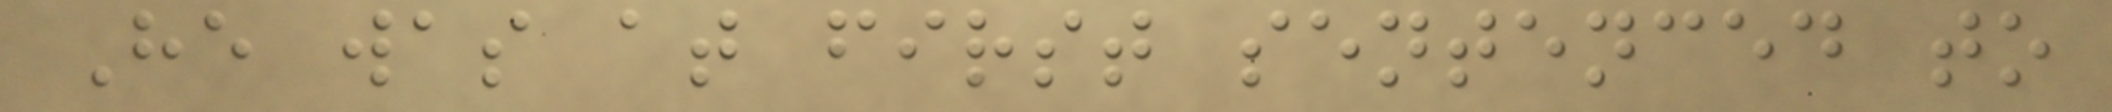He was at first sentenced to
